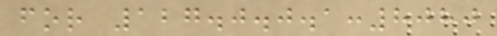for 127.0.0.1:8080
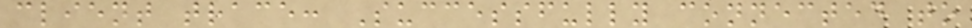client trace: Successfully connected to
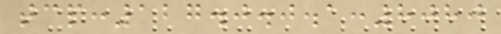tcp:127.0.0.1:8080
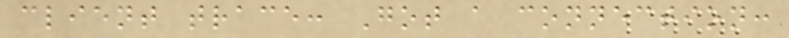client trace: Got a connection:
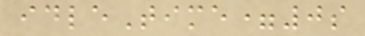idleTime=0s
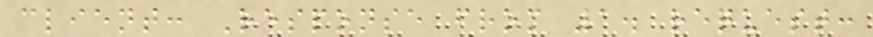client: Response from 1. request:
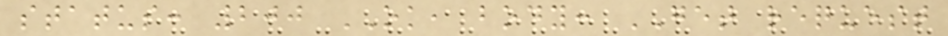status: 200 OK, body: GET request
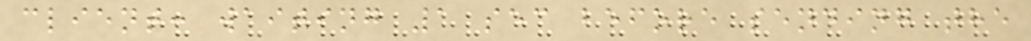client: waiting 1 sec before sending the
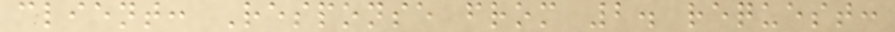client: Response from 2. request:
